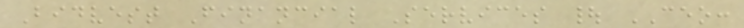Bidvest Financial Services | CEO:
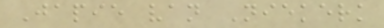Japie van Niekerk
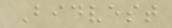Bidvest
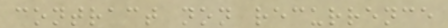contract non recurrence
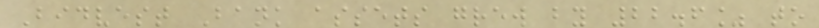Bidvest Bank assets grew by 22.6% to
